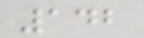142
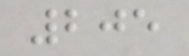205
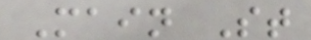Main St
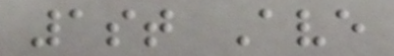1st Ave
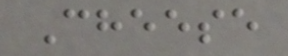Cheese
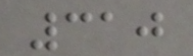310
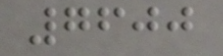7600
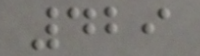429
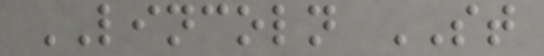LINCOLN ST
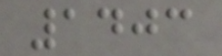1403
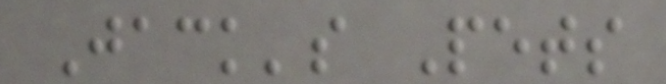Jack's Pets
